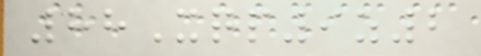88Xqp9z2
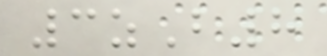3zB8
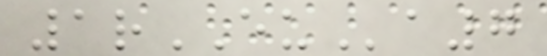1rEUa7
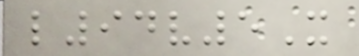l94v5X
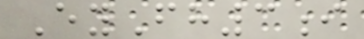EyFh3i
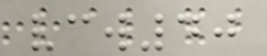vcw40
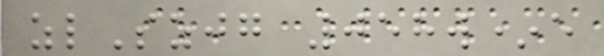zlSzjg 058w*e
